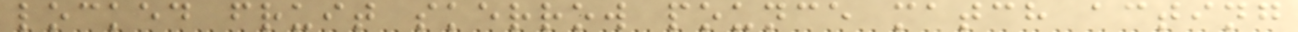locked fruit skerrow pounce match acting
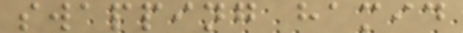swapping hamid
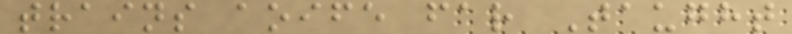trains aoife far Taught
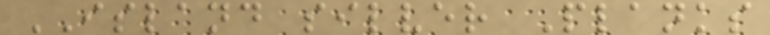ISLAND silver Planks
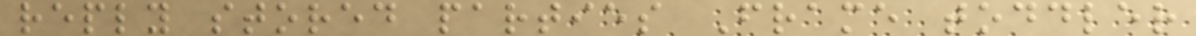reply stored parties Frame toddler
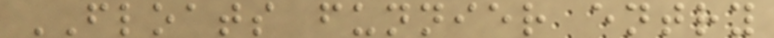FLOATS funnier entry
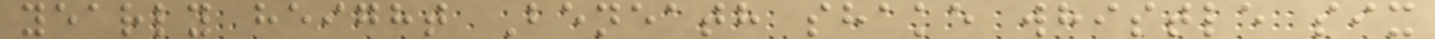yearly height Beneath shake whistle six
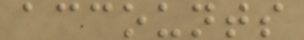accounts
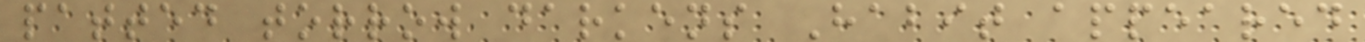patted torrow darkens Habit appeared
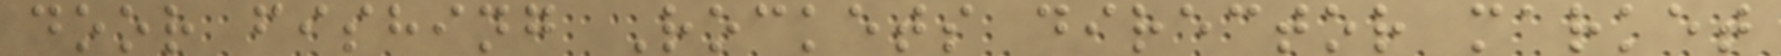door fishing Rockets director market
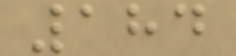184
